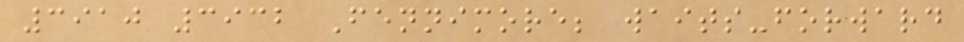3910 3932 Fennimore; waits-forward
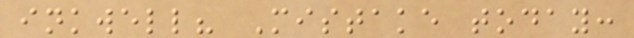inkwell? Mistake today:
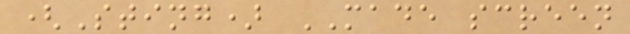(Sting) MADE screen
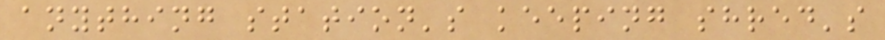anything station's keeping shred's
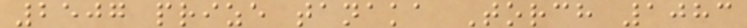2507 prize tanaka Torch 1083
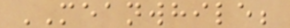MEANWHILE;
